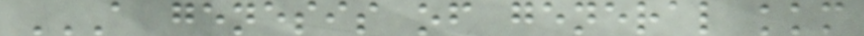A GENESIS OF GENERAL KKM
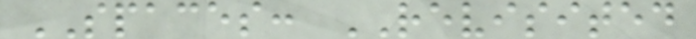SPACES: REVISITED
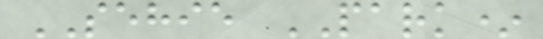SEHIE PARK*
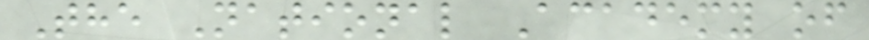The National Academy of
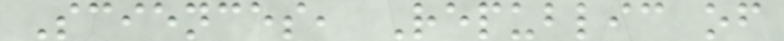Sciences, Republic of
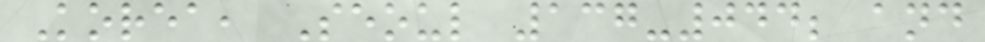Korea, Seoul 137-044; and
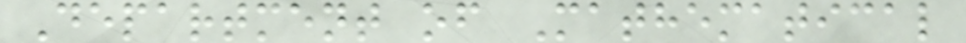Department of Mathematical
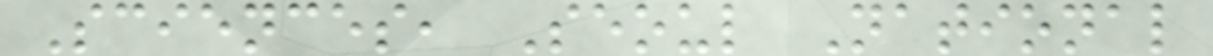Sciences, Seoul National
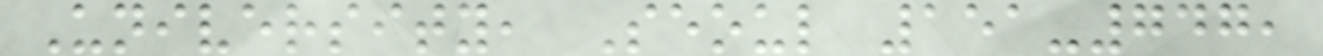University, Seoul 151-747,
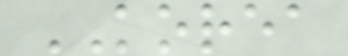KOREA
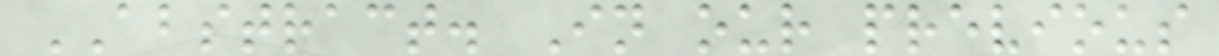ABSTRACT. In our previous
